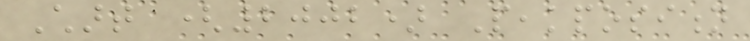Chart (2002) Peakposition
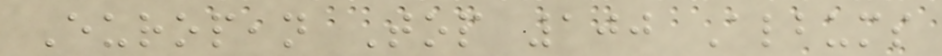European Top 100 Albums
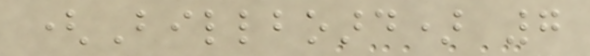(Billboard) 7
